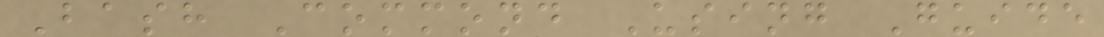Bash Commond Using Guide
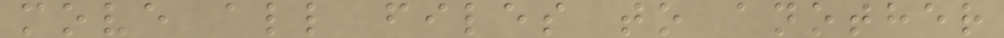move all files to another
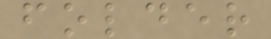folder
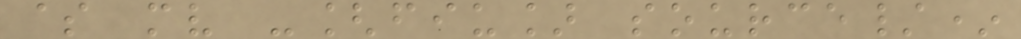$ mv -[fiu] source/*
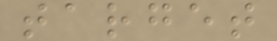target
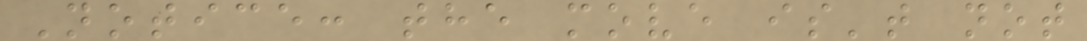Notice: the move is't not
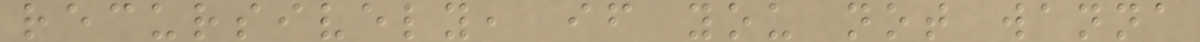recursively, if you not wanna
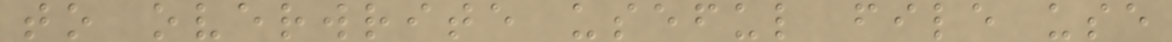to overwrite useful file use
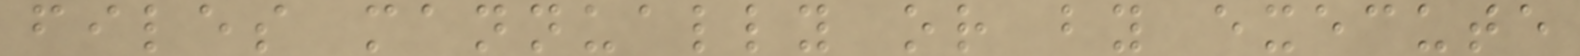files mannually or by execute
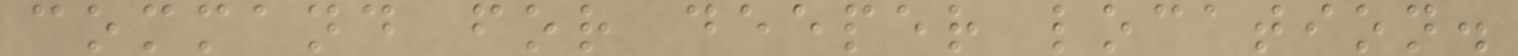command for deeper location.
